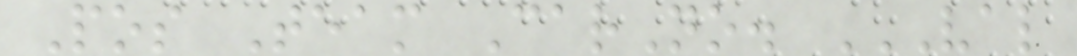Pos Team CarNo. VAL
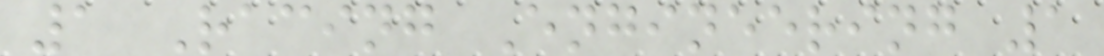1 Racing Engineering 1
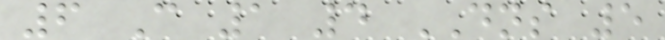6 C 1 4 DNS 5
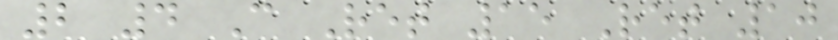2 4 C Ret 15 Ret 10
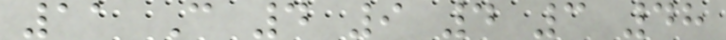11 C 4 9 4 3 48
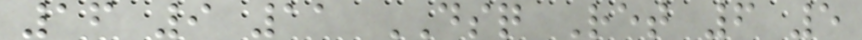16 9 11 DSQ Ret 6 5
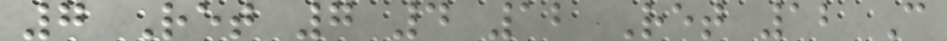7 Ret 7 4 12 Ret 12 C
